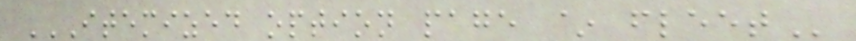ITEMIZED OPTION PAGE ~ FLEET
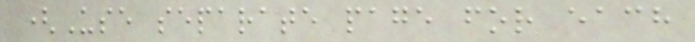(Use separate page for each
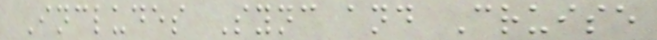Includes Sync and Cruise
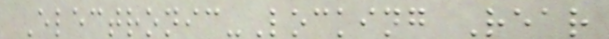Electronic-Locking Rear
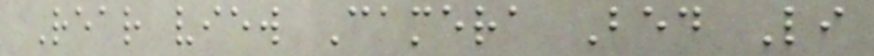Rear view Camera Bed Li
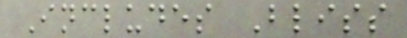Includes Bliss
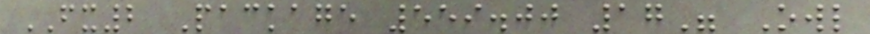FX2 Package 559.00 17" Owl
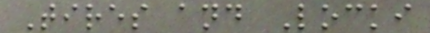Tires and Locki
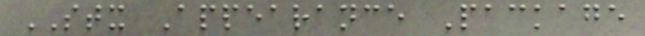STX Appearance Package
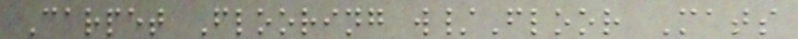Carpet Flooring w/Floor Mats
